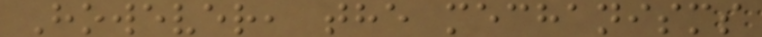However, the mechanisms
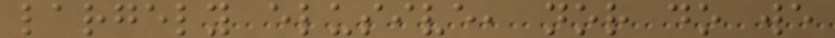largely elusive, nor do we
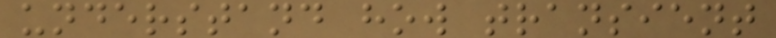understand how transient
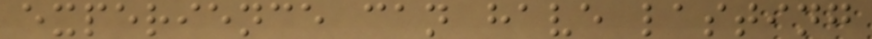experience can have lasting
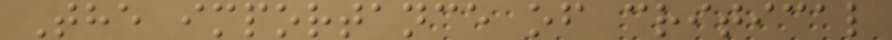The importance of critical
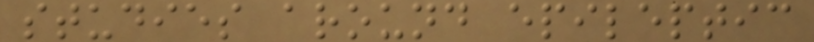studies around epileptic
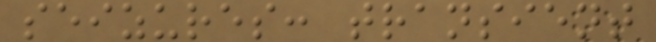seizures: transient
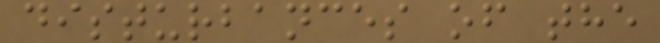disturbances of the
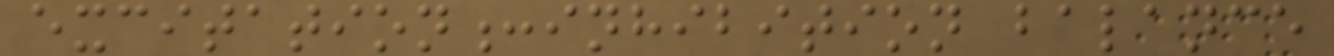excitation:inhibition balance
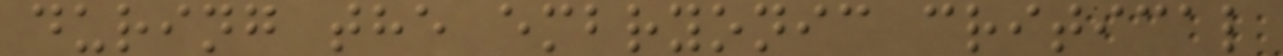during the embryonic critical
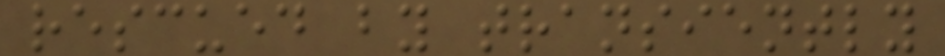rescued by transiently
